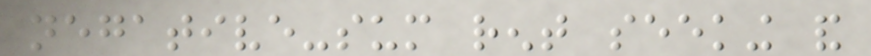negative-sum rent seeking and
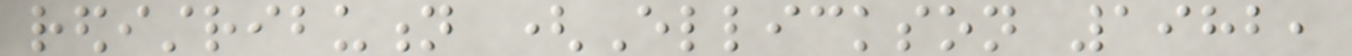redistribution (Ellickson 1982,
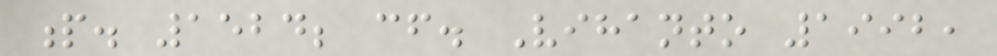p. 1524; cf. Vihanto 1992,
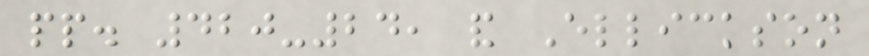pp. 420-24, and Ellickson
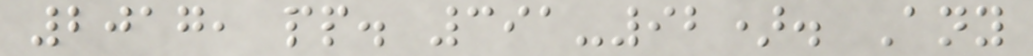2017, pp. 391-92). Any
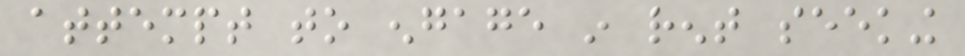attempt to engage in rent seeking
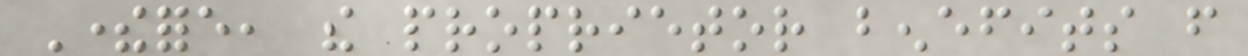Therefore, the proprietor benefits from
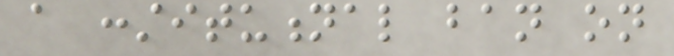a constitutional ban on
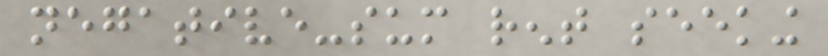negative-sum rent seeking
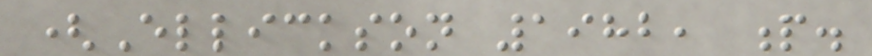(Ellickson 1982, p.
